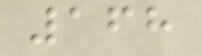168
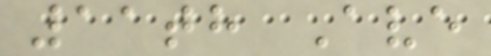11th Ave
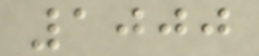1000
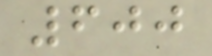600
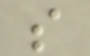s
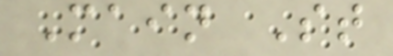Main St
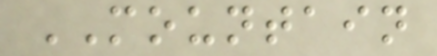MOUNTAIN
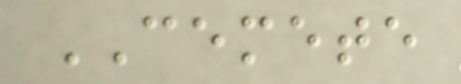CEMETE
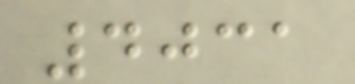4031
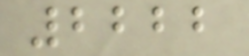2222
